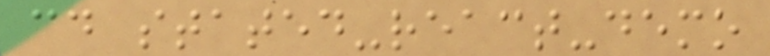cd stated-react-demo
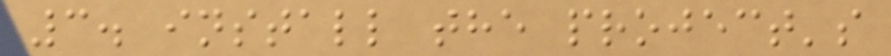3. install the project's
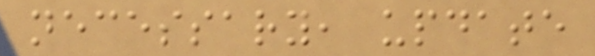necessary, update
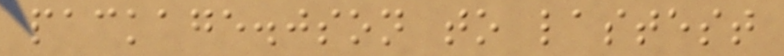package.json to lastest
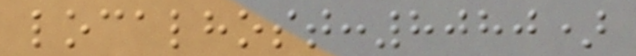localhost:8080)
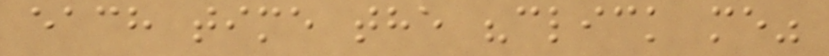each time the "click me"
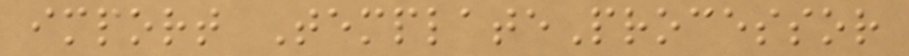import TemplateProcessor
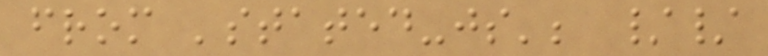from 'stated-js'; //
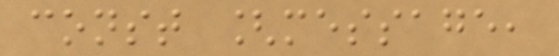const [message,
